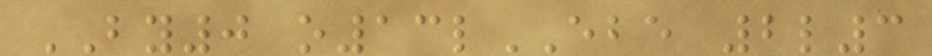BY0 o13lEBE 2l3
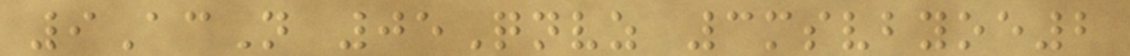9AcN 05Qnvz 3msvbyoe2
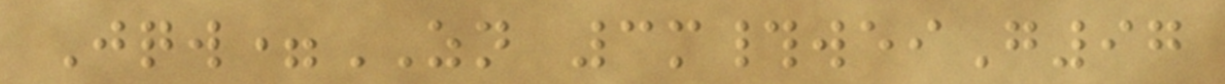Jqw=ZN 3m#weiG97
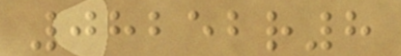08252r8
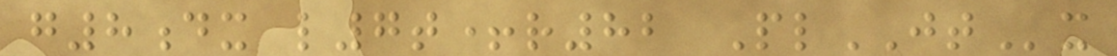g8dx l7t+r82 PlJTx
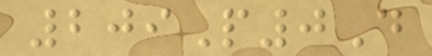209P0D
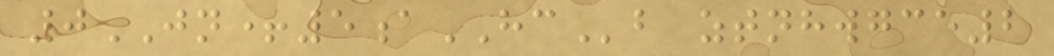0JN+5aHCb ztnhwgce2
